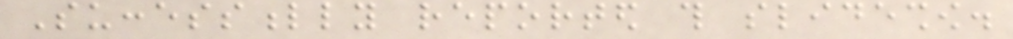Successfully reported this slideshow.
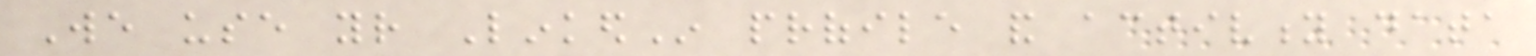We use your LinkedIn profile and activity data
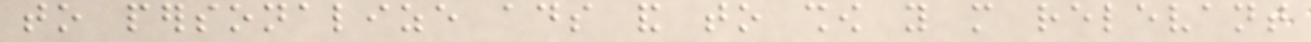to personalize ads and to show you more relevant
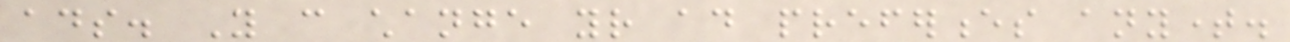ads. You can change your ad preferences anytime.
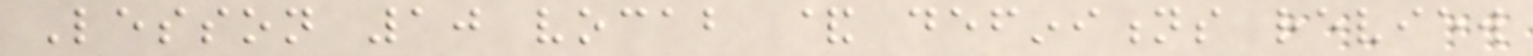Lesson 10 vocab & definitions review
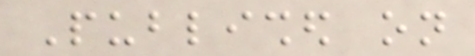Published on
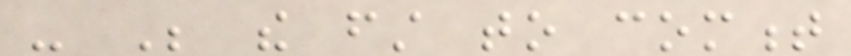- Be the first to comment
